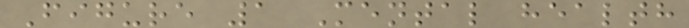Figure 1 Mental health
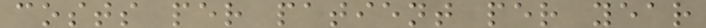costs per patient per year
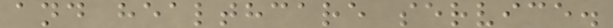and healthcare service.
